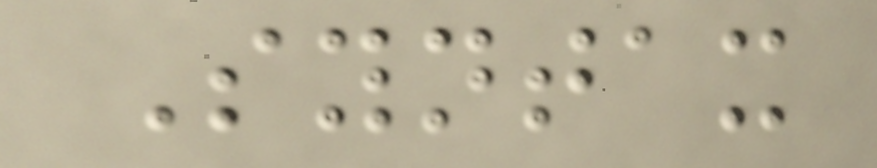Syntax
